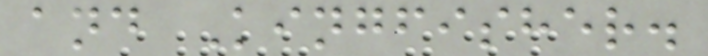and Kingfisher.
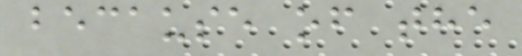because of the
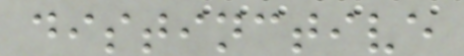distinctive
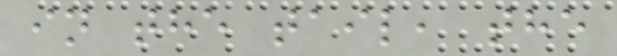in the tail, the
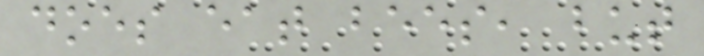does eat bees, but
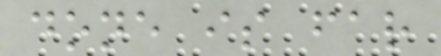done is far
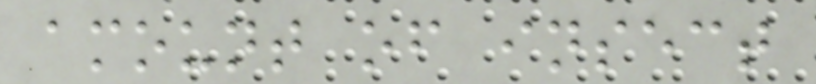amount of insect
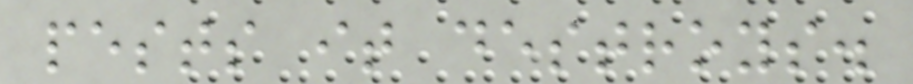pests it destroys.
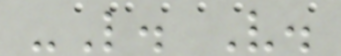-L. V.
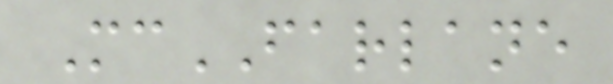McFARLANE
